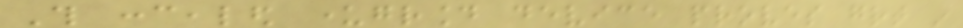This concealed underground device proves great in
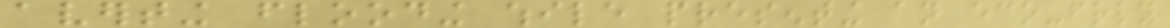averting flooding while presenting an eco-friendly
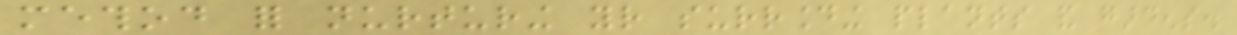method for nurturing your surrounding plants and gardens.
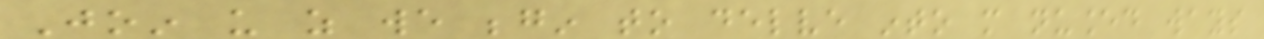Join us as we begin to delve into more nuanced ways
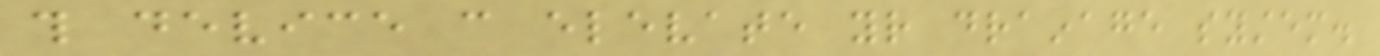this device can elevate your drainage system.
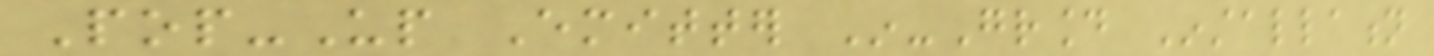Pop-Up Emitter In-Ground Installation
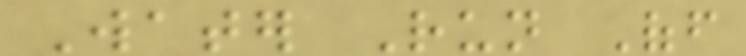Water Run Off
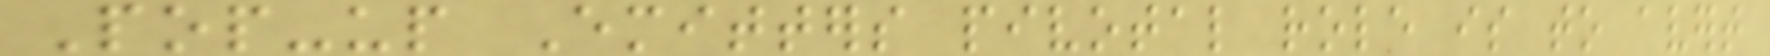Pop-up Emitters pivotal role is to avert
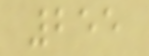255
